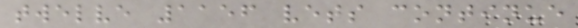twelve 1156 vets continue
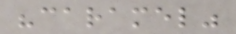"caramel"
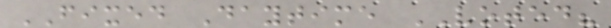FIXED Daytime VOTED?
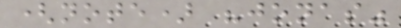(note) "jonas"
